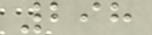298
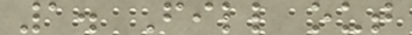1. Fill out
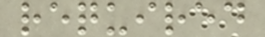required
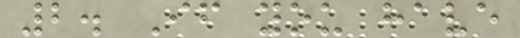2. If you have
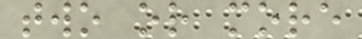two or more
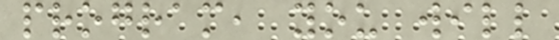program, you will
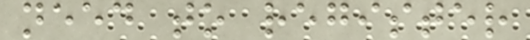need to register
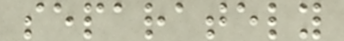separately
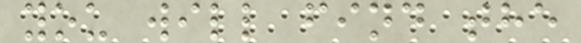you will find the
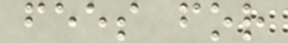fees for
